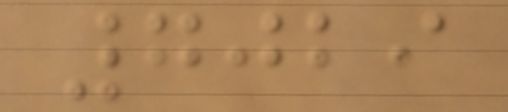7029
